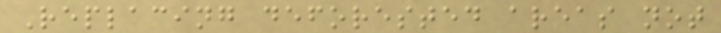Replacing deforested areas not
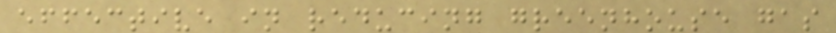effective in reducing greenhouse gas
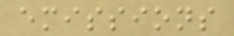emissions
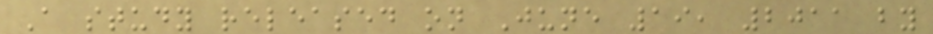A study released on June 19, 2011 by
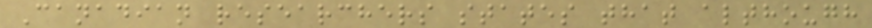Canadian researchers states that although
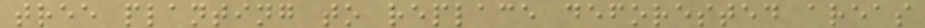tree planting to replace deforested areas
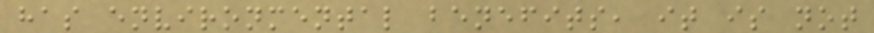has environmental benefits, it is not
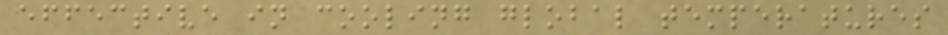effective in cooling global temperatures
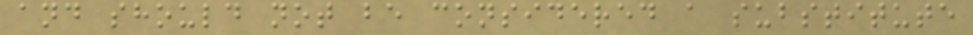and should not be considered a substitute
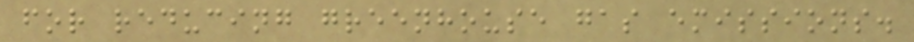for reducing greenhouse gas emissions.
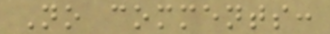No comments:
